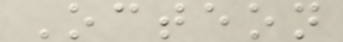Octeon
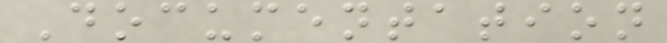Documentation
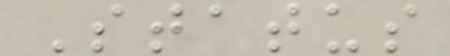Status
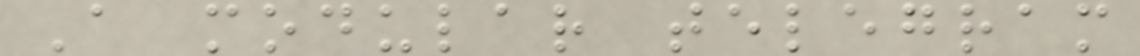A modular telegram
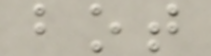bot
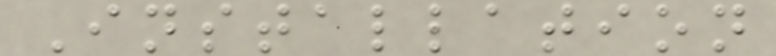Installation
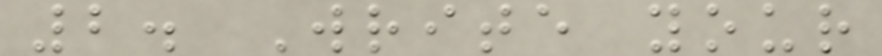2. Write your
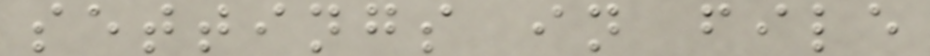settings in file
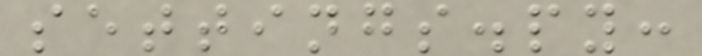settings.py:
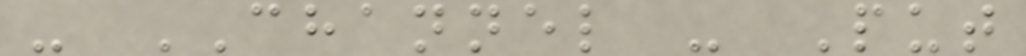- CHANNEL - Put
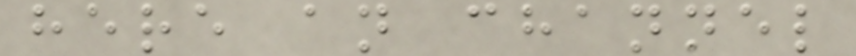here an channel
